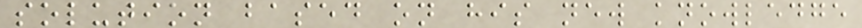solution based on his new knowledge
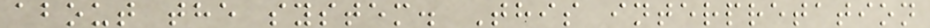about the system. This interpretation
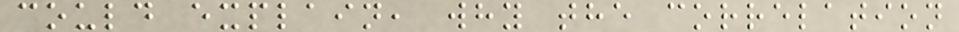could explain, why the correlation
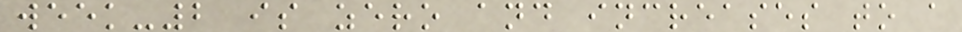week-2 is zero and increases to a
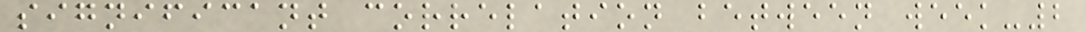significant correlation between week-2
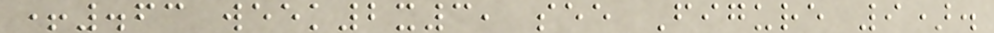+.63 week2x3, see Figure 9).
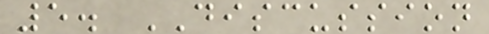5. DISCUSSION
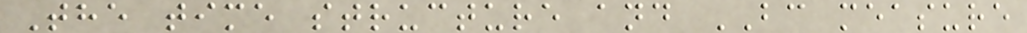The time structure and BC measure
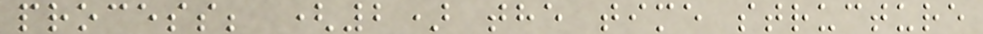process; (2) the time structure
